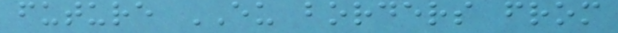future EU borders from
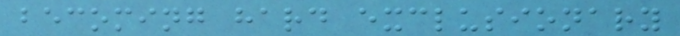becoming hard exclusionary
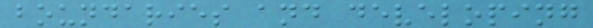boundaries and developing
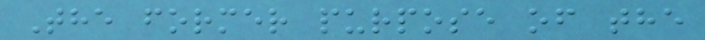The former purpose of the
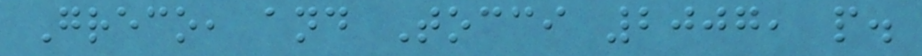Greco, and Tocci 2007, p.
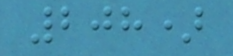208)
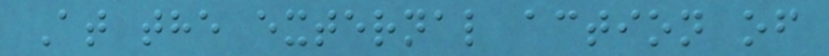At the external action of
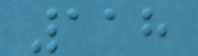118
